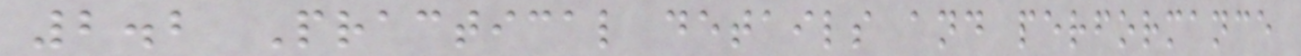2.2 Practical details and performance
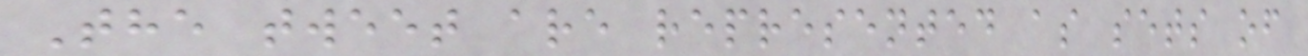The tweet are represented as sets of
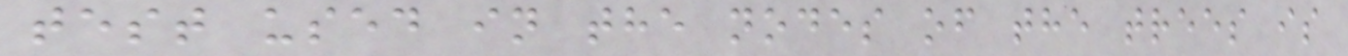test used in the nodes of the trees is
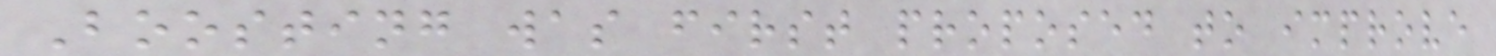Boosting was first proposed to improve
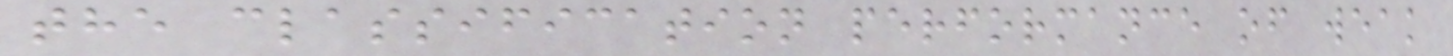the classification performance of weak
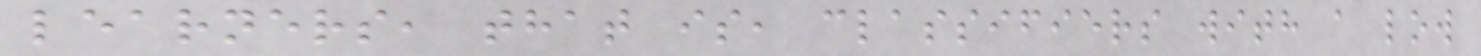learners, that is, classifiers with a low
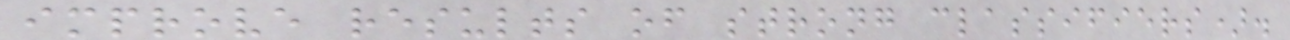improve results of strong classifiers).
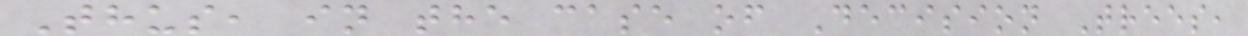Thus, in the case of Decision Trees,
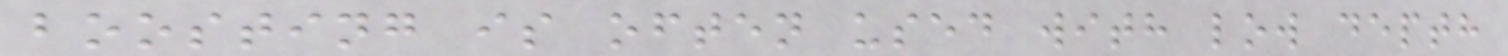boosting is often used with low depth
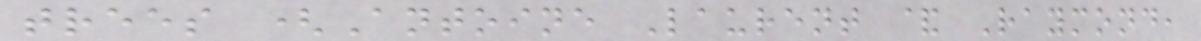trees (Antoine Laurent & Raymond,
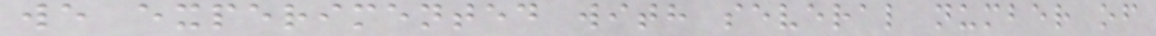we experimented with several number of
